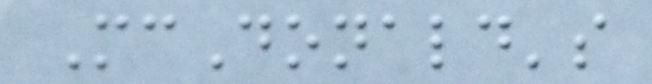McDonald's
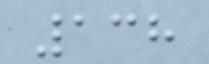138
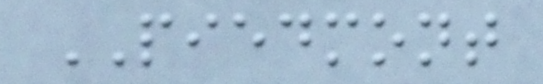PIEDMONT
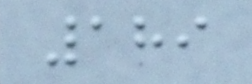189
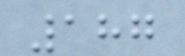187
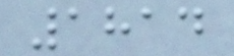1814
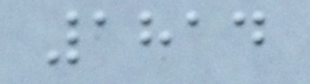1814
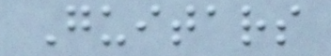Guitars
